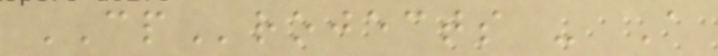CProjects - A
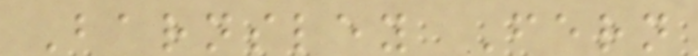Barnsley Fern
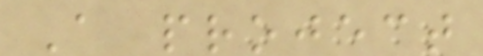A project
